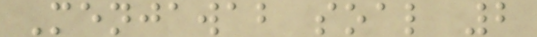Menjawab soal 2
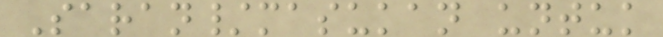Saran/masukan untuk
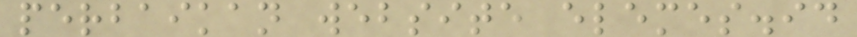perbaikan website elemes.id
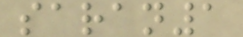saran1
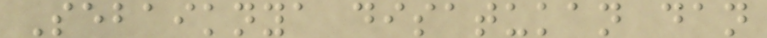Sebaiknya disatukan dan
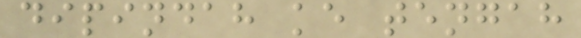dipindah ke tengah
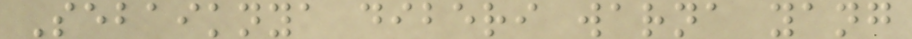Sebaiknya diberi warna yang
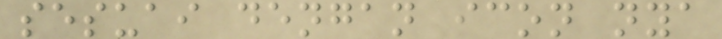sesuai dengan icon nya
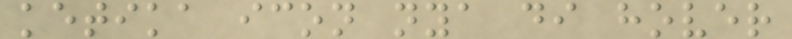ketika icon nya di hover
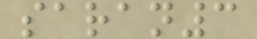saran3
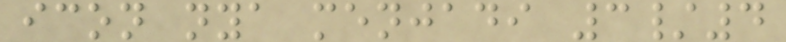icon nya menjadi 3/4
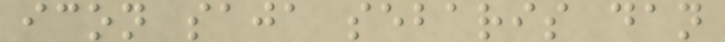icon saja sebaris dan
